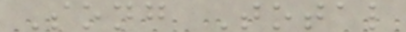Song Total
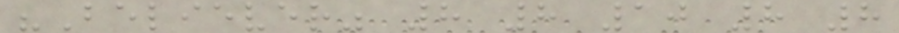"Believer" 8 8 10 8 8
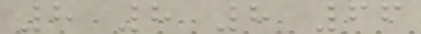8 8 8 66
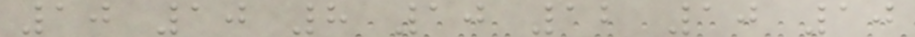10 10 8 10 12 10 10
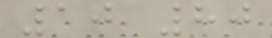10 80
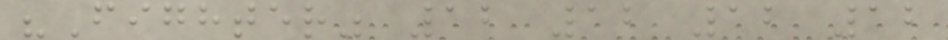"Fighter" 12 12 12 12
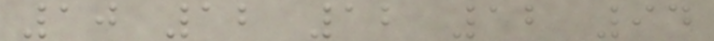10 12 12 12 94
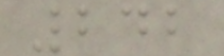242
